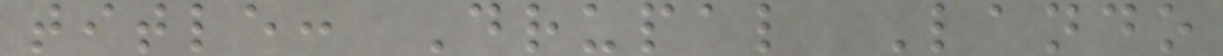title: Drupal Lando
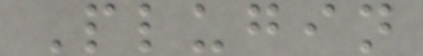Plugin
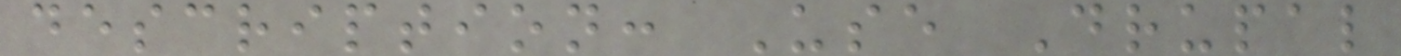description: Use Drupal
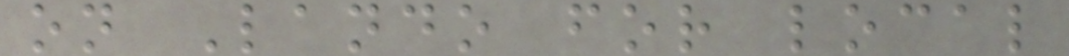on Lando for local
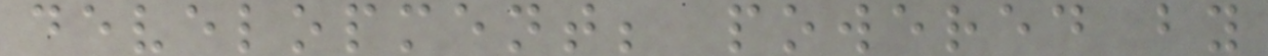development; powered by
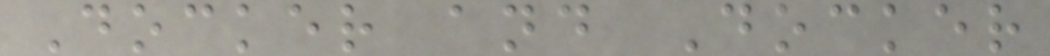Docker and Docker
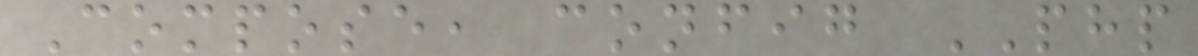Compose, config PHP
